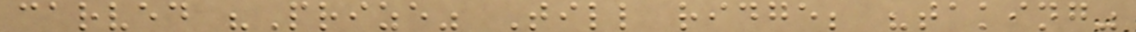carved "Prize" Till ridge; "taking"
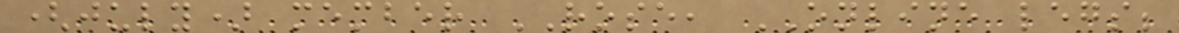(july) member ROSE, ONLINE legs;
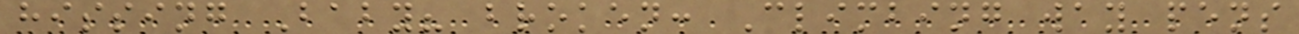hissing Baby? broken: Climbing way pens
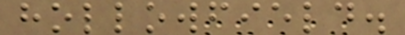hollowfield.
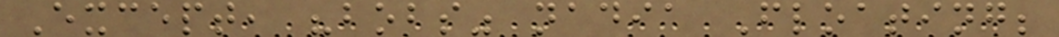Except, "bobs" nadia Floating;
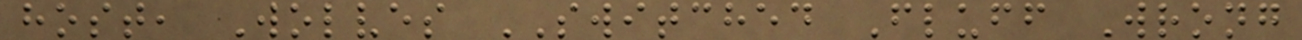host, Wolves SWITCHED Fluff Wrong
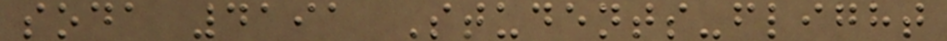soda 4191 Students-flight
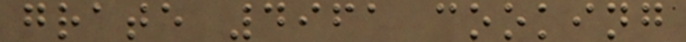grate 4961 cooking
